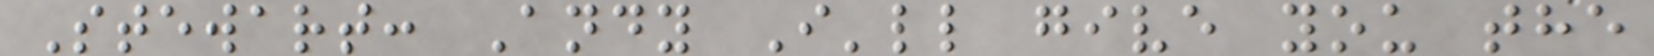Stewart: Andy I'll give you the
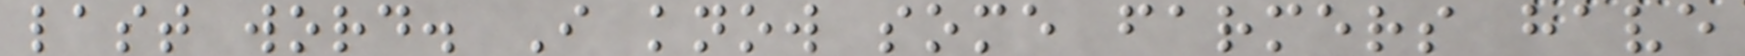last word. I know some farmers have
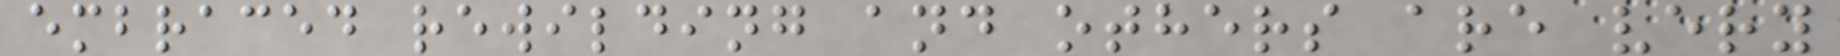embraced rewilding and others are very
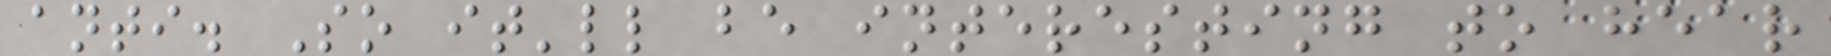anti. So it'll be interesting to hear
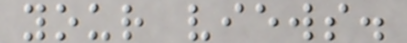your views.
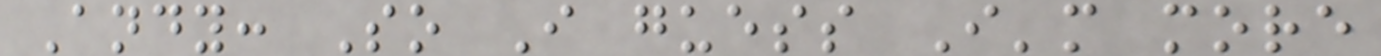Andy: So I guess I'm more
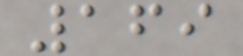169
